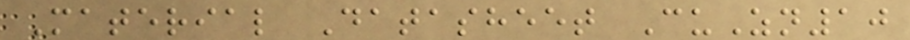Material Datasheet CuZn10
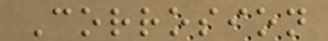Corrosion
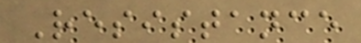Resistance
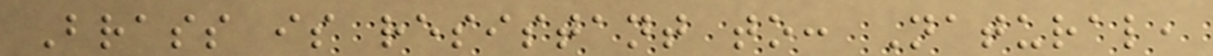Brass is resistant to: Natural,
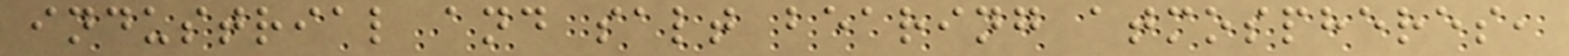industrial and salt bearing atmospheres,
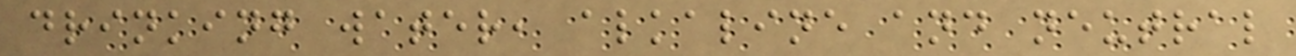drinking water, alkaline and neutral
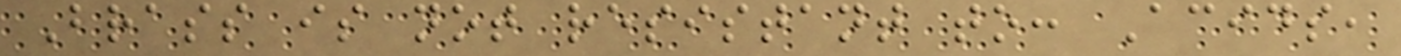Brass is not resistant to: Acids,
